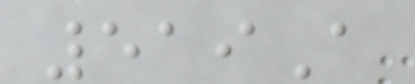519A
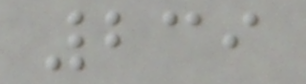239
